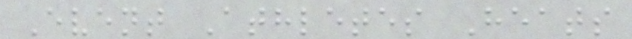Event Athletes Heats
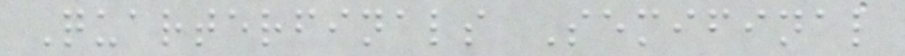Quarterfinals Semifinal
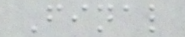Final
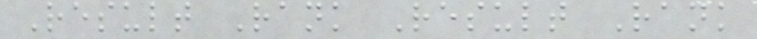Result Rank Result Rank
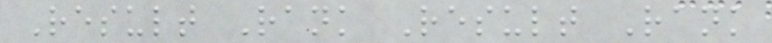Result Rank Result Rank
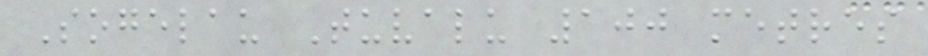Sogelau Tuvalu 100 metres
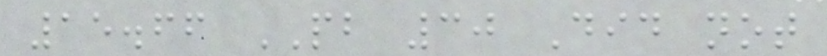15.66 PB 30 Did not
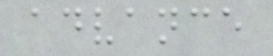advance
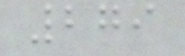279
